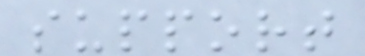support
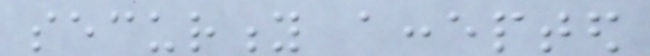security accepted
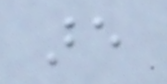are
